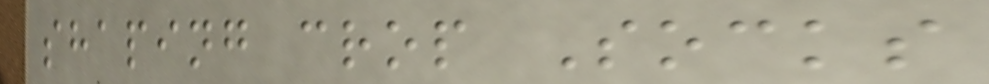shaping crop Socks
